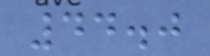44.0
